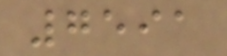7591
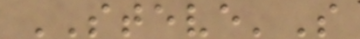STEVE'S
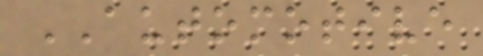AUTOMOTIVE
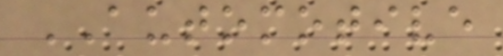AUTOMOTIVE
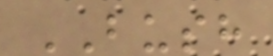BUSH
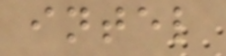intel
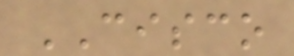CISCO
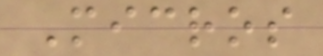Micros
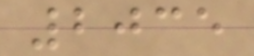2035
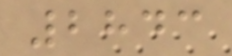2843
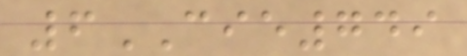6CIE749
